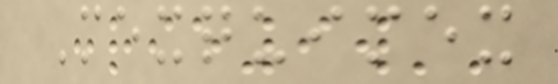Mexquimex
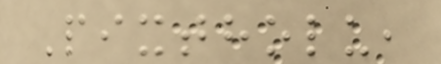Pixtholu,
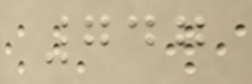747
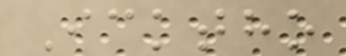Icktho
